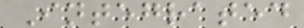Integrated
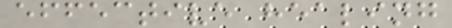effective healing
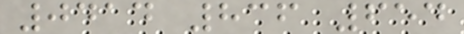0414 836 654
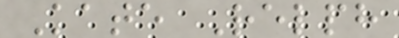Kate Relph
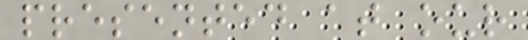presented at our
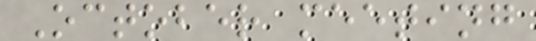October meeting
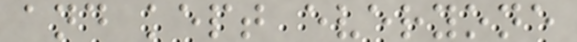and kept everyone
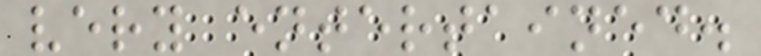very entertained.
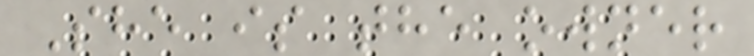She is the owner
